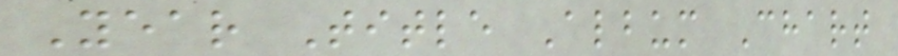Year Title Album Chart
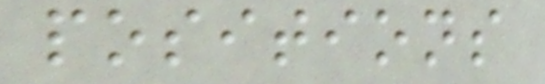positions
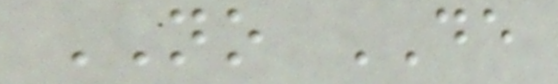NO DE
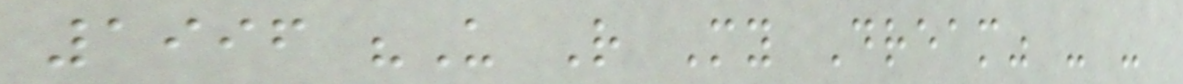1996 "U R My Dream" - -
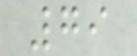79
